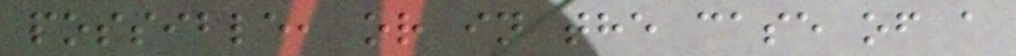possible, or in the case of a
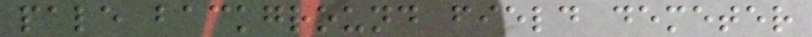pale background field demeter
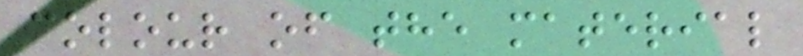colour of the material
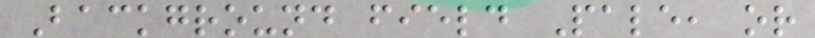Background field Pale, or
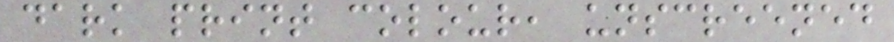dark print colour, unscreened
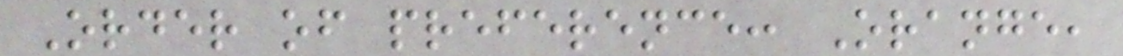Order of preference: Orange,
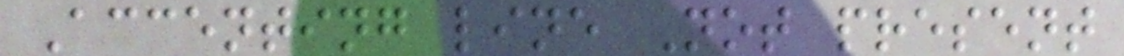Accenting line Not present
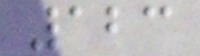123
